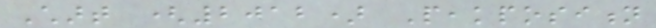Chart (2012) Peakposition
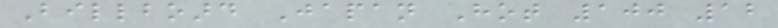Billboard Japan Hot 100 12
